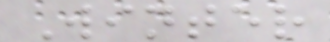Winter
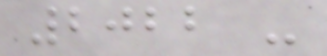2022 -
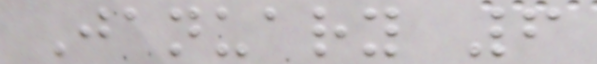January 6
